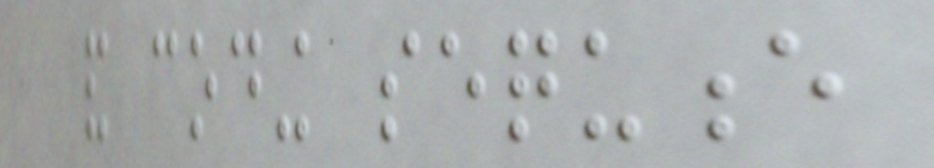and coding sequence
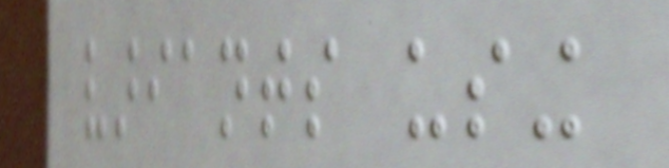variants using
